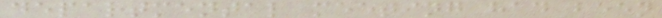departmental meeting had been
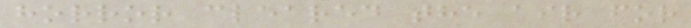horror cleared the air for
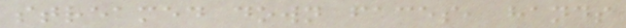streamed down faces, hands
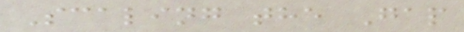Scaling the Gap
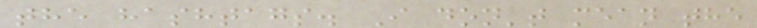the hashtags. I don't mean the
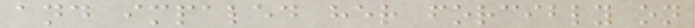and impaled her forcibly on
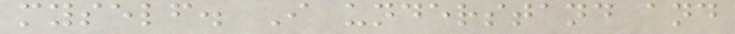myself. I understand and
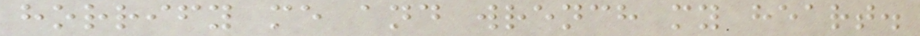horrify me and wrench my heart.
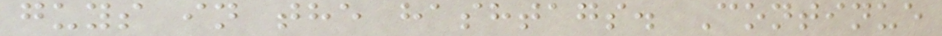guys in the hashtags. Continue
